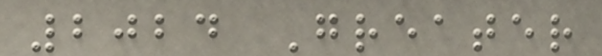2024 Greater
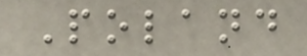Poland
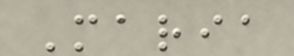Maria
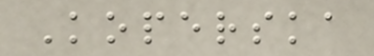Koperska
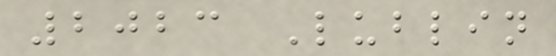2023 Lublin
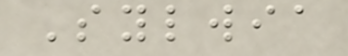Sylwia
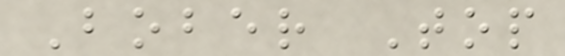Bober Top
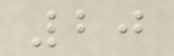20
